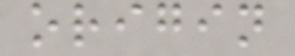origin
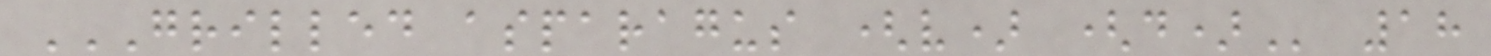GRILLED ASPARAGUS (V) (D) 18
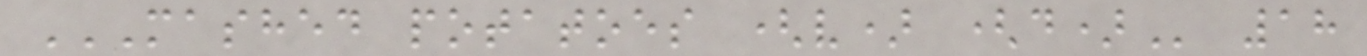MASHED POTATOES (V) (D) 18
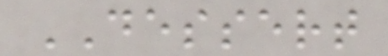DESSERT
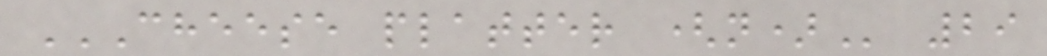CHEESE PLATTER (N) 29
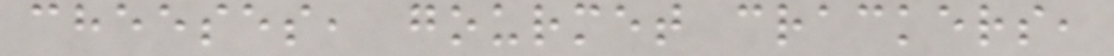cheeses, gourmet crackers,
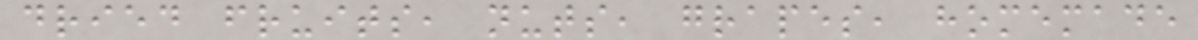dried fruits, nuts, grapes, homemade
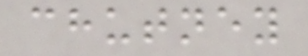chutney
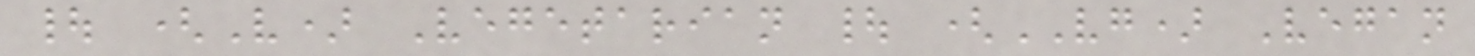| (V) Vegetarian | (VG) Vegan
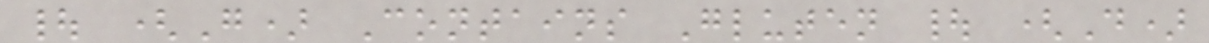| (G) Contains Gluten | (D)
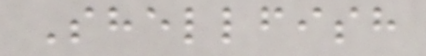Shellfish
